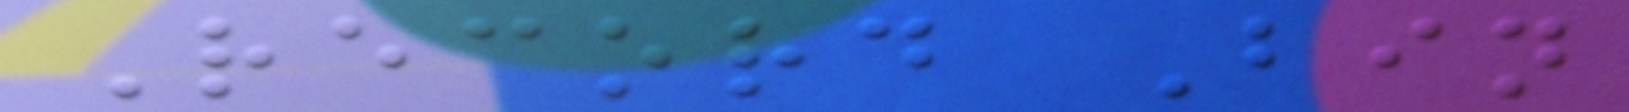Record Bin
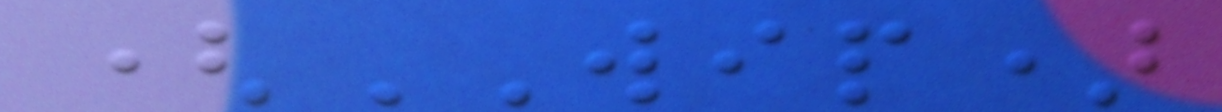(WIP)
